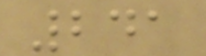241
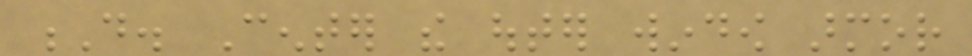D. Center the outer window armor
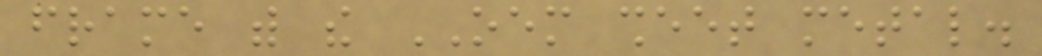frame with the OEM sheet metal.
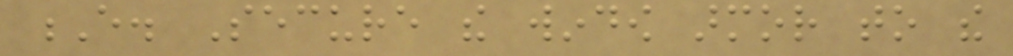E. Secure the window armor to the
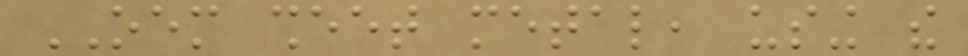OEM sheet metal, using the
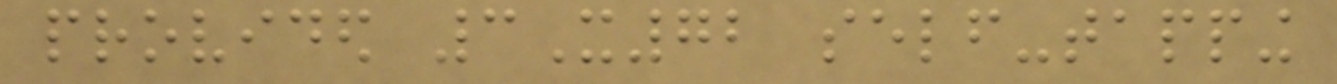provided 3X72 self-tapping
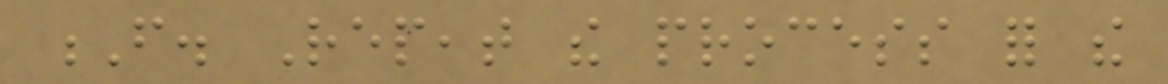F. Repeat the process for the
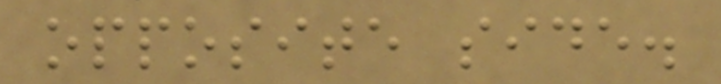opposite side.
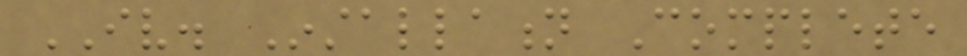IV. Installation Complete
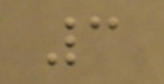3
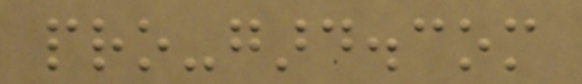pro-gard.com
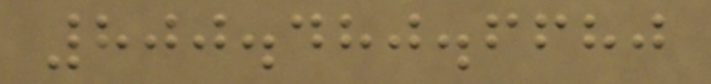800.480.6680
